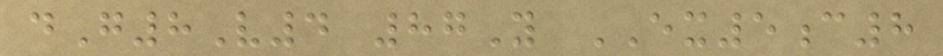dG8V4 87Y EX5c8
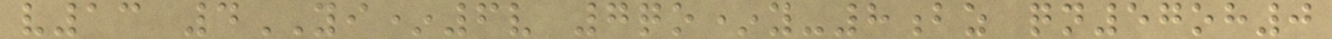v13 4YI*6v 7qo*y-8bz qn57oh0
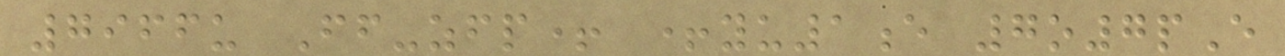7966u Ff-zfp+ +yu1e 7o7pE
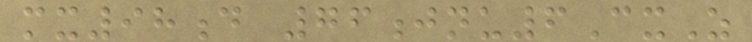mx98d 76jnu6CxZ
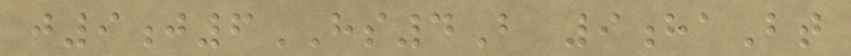j9j6HS4B 9haBt
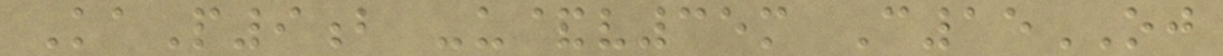KaP9b -u&v35m C15OJ
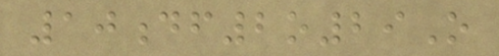10df2o29O
